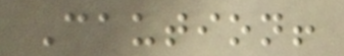Caution!
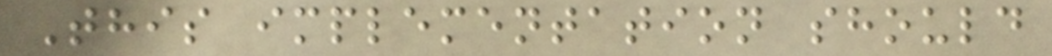This implementation should
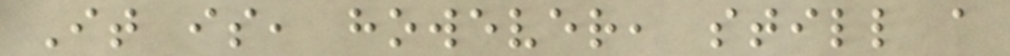It is, however, still a
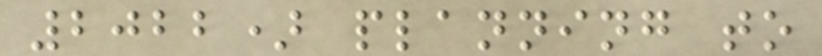2022) planning to
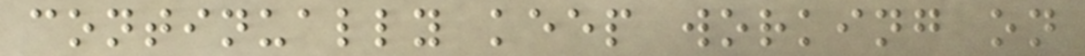continually keep working on
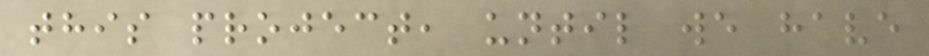this project, until we have
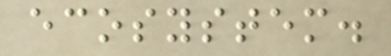ecosystem.
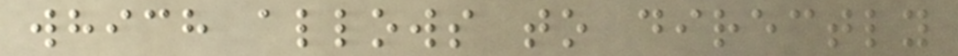which allows to directly
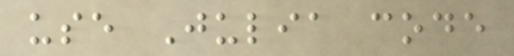use Julia code
